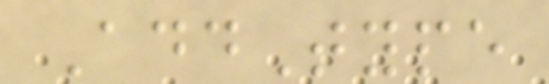AddType
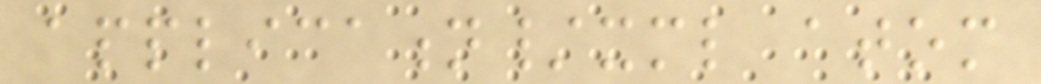application/xml atom
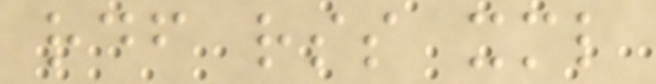rdf rss xml
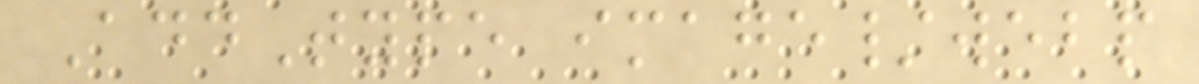AddType image/webp
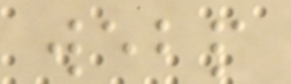webp
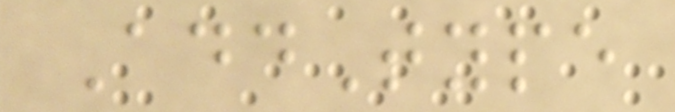AddType
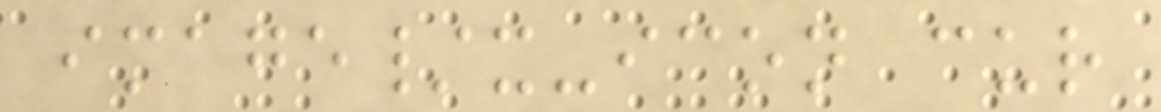image/x-icon cur
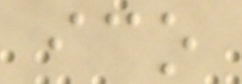ico
